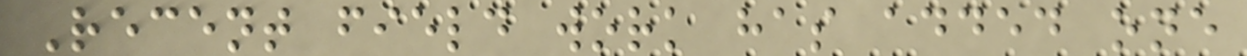Recent field work has added one
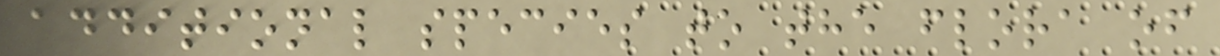additional species to the flora of
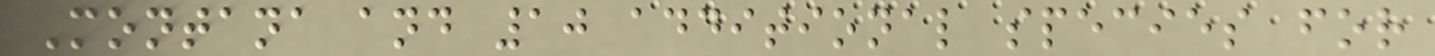Montana and 10 additional species for
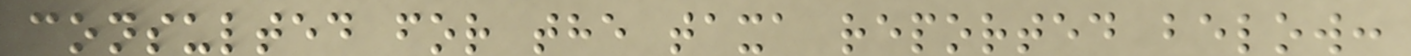consulted for the taxa reported below:
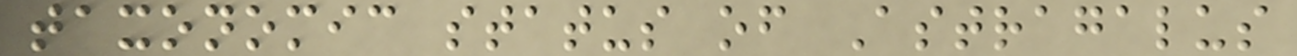taxonomic status of Astragalus
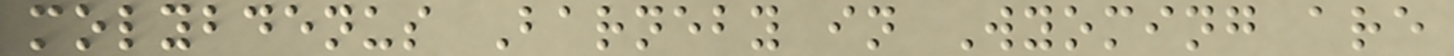molybdenus Barneby in Wyoming are
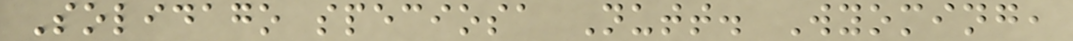Solidago speciosa Nutt. Wyoming,
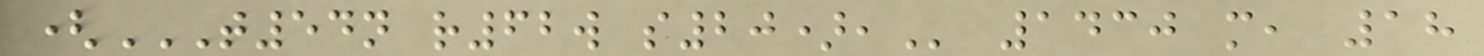(T54N R62W S20), 1430 m, 18
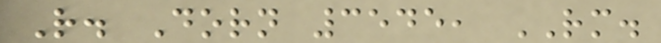R. Dorn 3545, RM.
